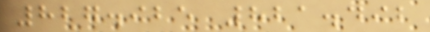827.925 821.492
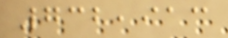732,913
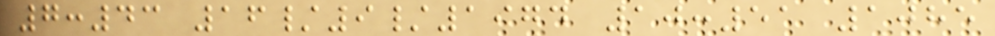7:43 16/9/1974 10:51 1085
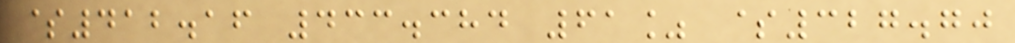$412.16 433.384 61% $327.70
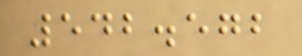542.572
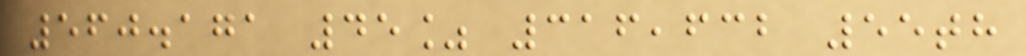560.171 45% 316,632 55th
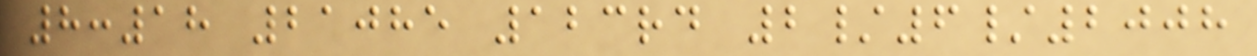8:18 21085 123rd 2/6/2008
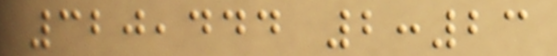320,444 2:23
